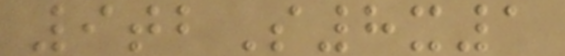9tbS8x1
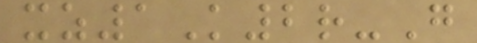xz1K2r-G
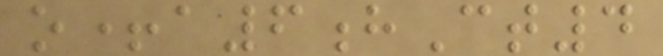o+a6hCt4
